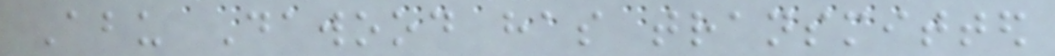Abu Dawood has transmitted
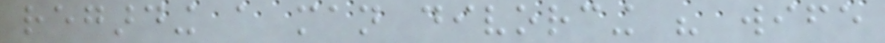regarding a man divorcing his wife
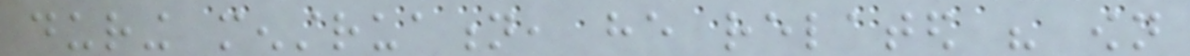during menstruation, he related his own
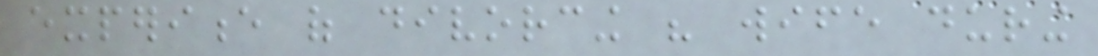experience of divorcing his wife during
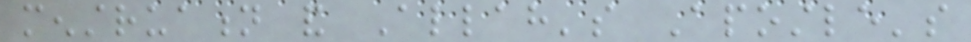menstruation and Allah's Apostle's
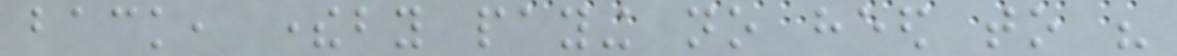back, thereby paying no heed to his
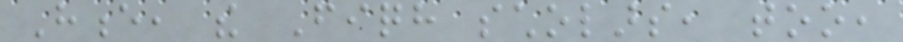Hence, the Fiqh scholars, too,
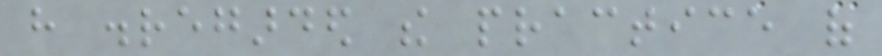have disregarded the practice of
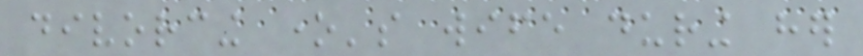divorcing one's wife during her
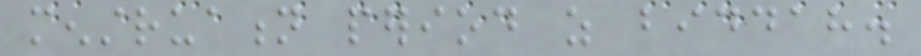menstruation period as biddah.
